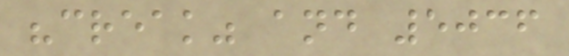"creak" and 5036
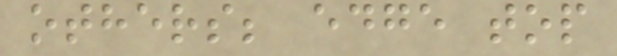others; edge top
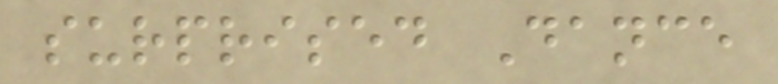surprised Dance
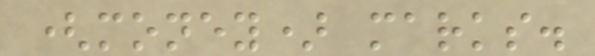(money) marks.
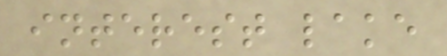interest lake
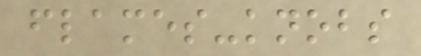flames-knobs
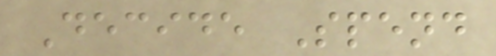Decide Spend
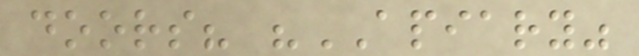doors? "APIARY"
